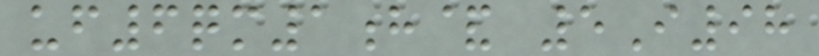uf6qm1h& 5I98
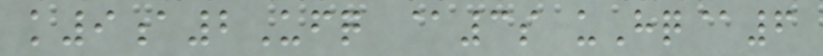k9a2Ufq @3s uHq@6
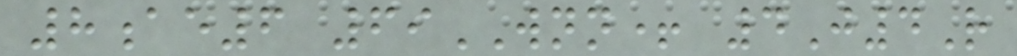8ae6 69WNN+ 4J4R
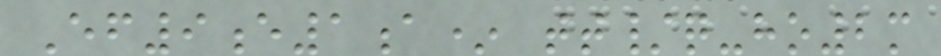Ef9e1a* tt/q-ho2m
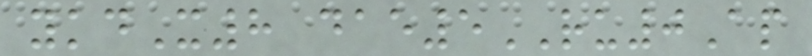ykdX8 dae5RU0Ap
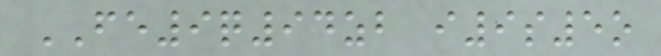FE9q94zb i9s5o
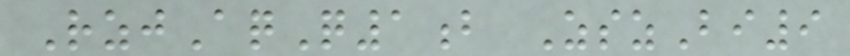RzjAqQ1b ZszBi9
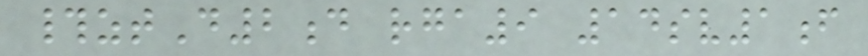#ztD2d rga9 14sv1f
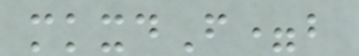mkxdF=b
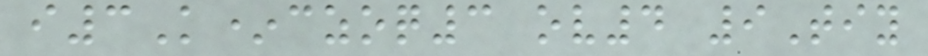i3K*czoq3 ov4 9Tiy
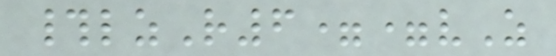#lzR6==vZ
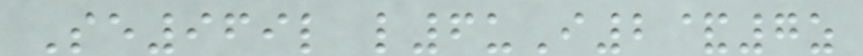Se969l l6uI2&7z
